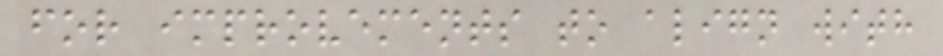for improvements to align with
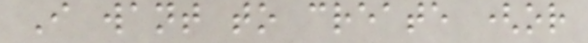I want to create (or
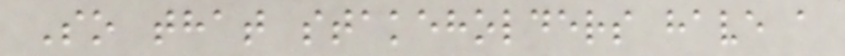So that stakeholders have a
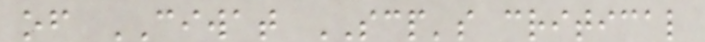of CIWAT SCP's critical
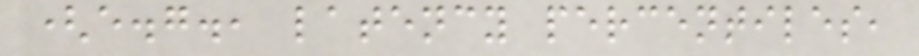(e.g., latency percentiles,
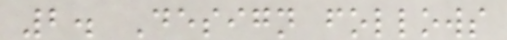2. Design follows
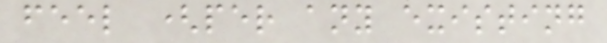feel (per any existing
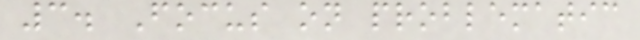3. Focus on problematic
